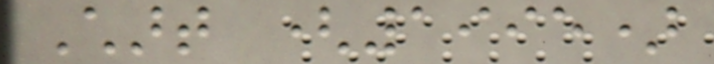Chart (1995)
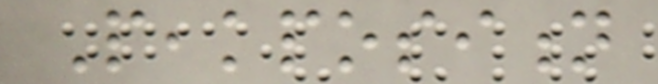Peakposition
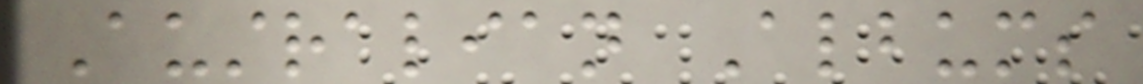Australian Albums
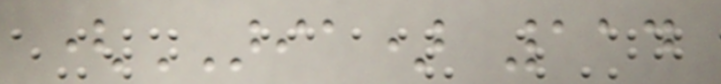(ARIA) 114
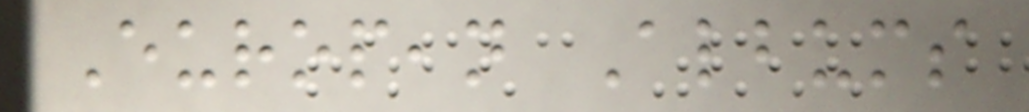European Albums
